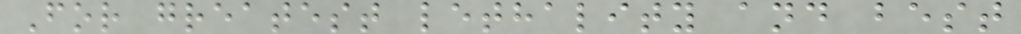For greatest lethality and best
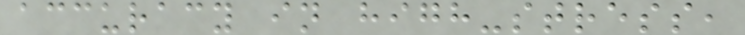accuracy in high-stress,
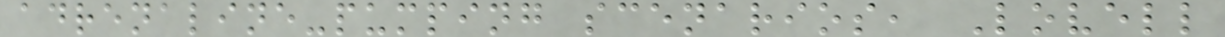adrenaline-pumping scenarios, Lovell
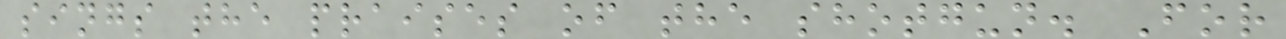sings the praises of the shotgun. For
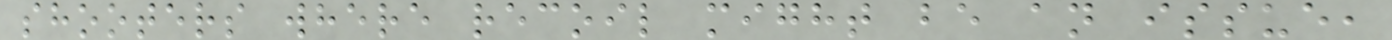shooters where recoil might be an issue,
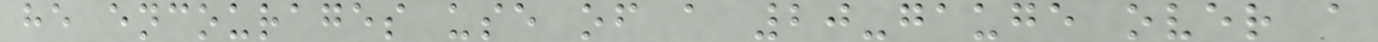he encourages use of a 20-gauge over a
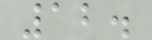12.
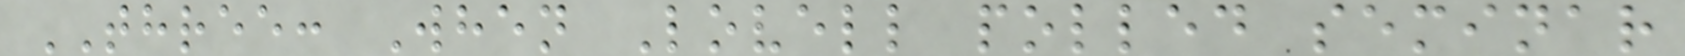THREE: When Lovell polled seminar
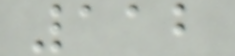112
